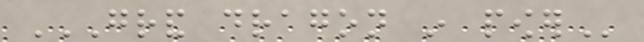GRAND DRAGON IN POWER
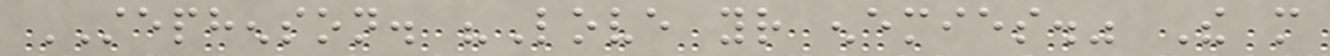STEPHENSON. "Love your enemies." The more
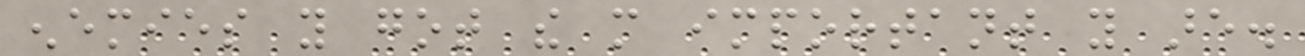enemies you got the more important you are.
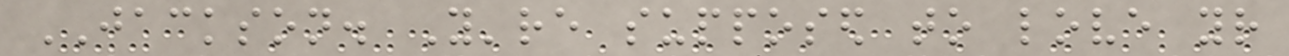JACKSON. You're supposed to love your
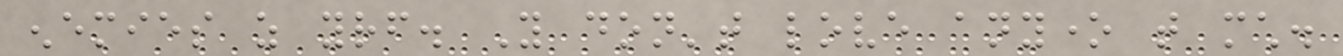enemies as yourself. You don't love anyone that much.
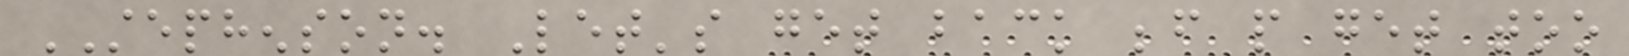STEPHENSON. Let's get back before people get too
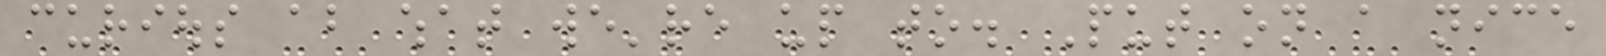curious about what we're up to. Put on a nice
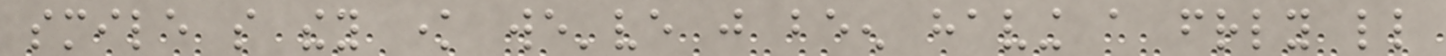smile so they know we've just been having a friendly little
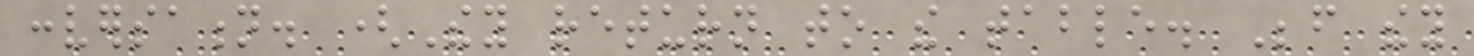conversation. (They return to the table. Before they
